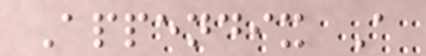Appendix A
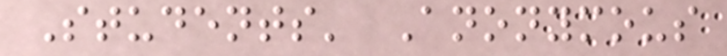Students' Anonymous
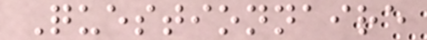Questionnaire
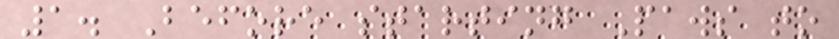1. Before starting Paws to
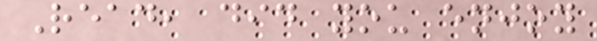Read, did you enjoy
